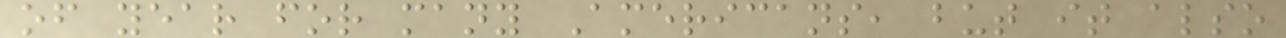of year for many Americans, but it also
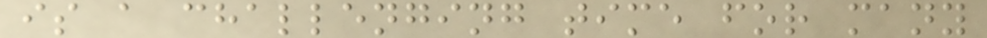is a challenging time for many
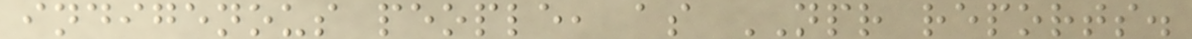indigenous people, as NPR reports.
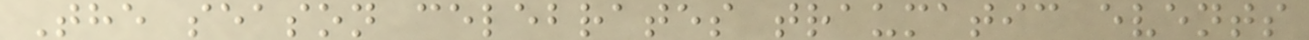The season celebrates traumatic events
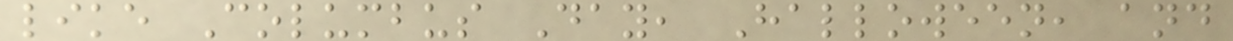like Columbus Day, Halloween, and
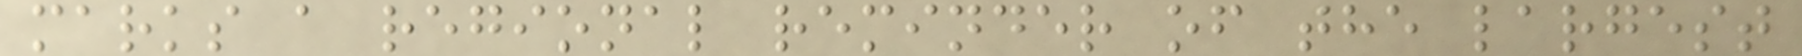marks a regional reminder of the largest
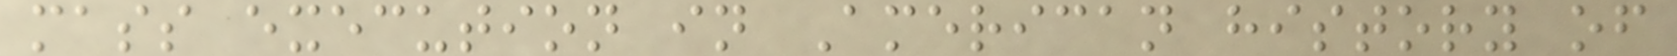mass execution in American history of
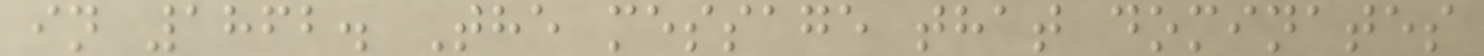in 1862. The message that dominates
